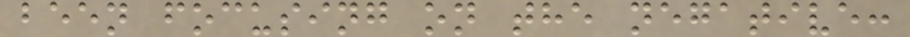been focusing on the negative:
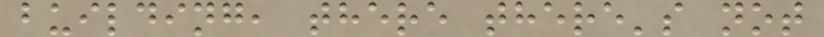building, there there's not
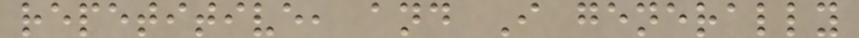repetitive, and I generally
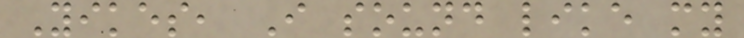Yikes, I sound like my
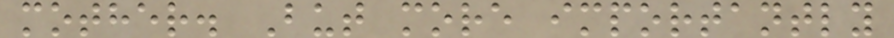mother. But more importantly
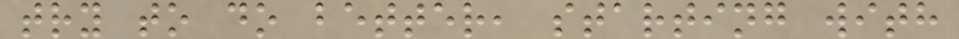try to do better, starting with
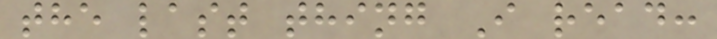the last thing I read:
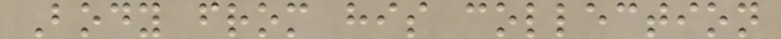Body from his collection
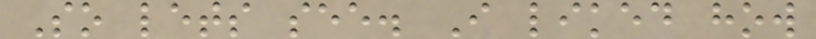So lets see. I liked how
